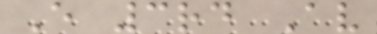E 3rd Av
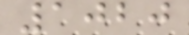1020
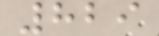829
